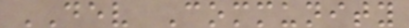DEV Community
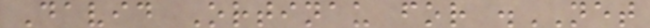David Ortinau for .NET
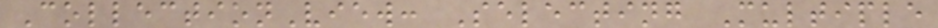CollectionView: Selecting Multiple
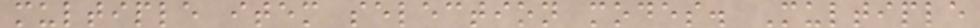multiple item selection modes. Multiple
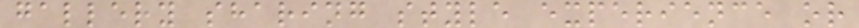gallery sharing style experience or
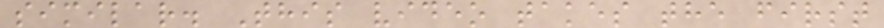similar. This video takes the first
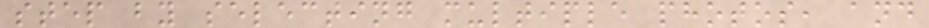step by selecting multiple photos, and
